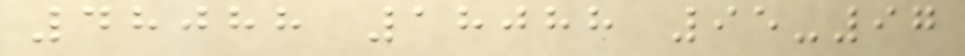48088 18088 95-97
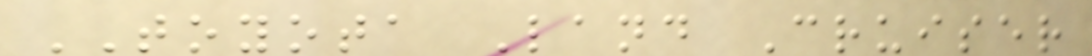TOYOTA Land Cruiser
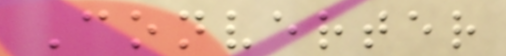Converter
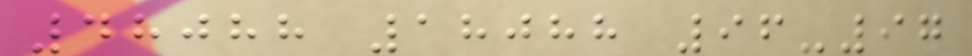48088 18088 96-97
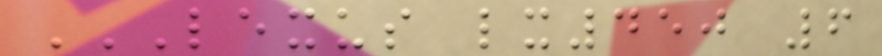LEXUS LX450 6
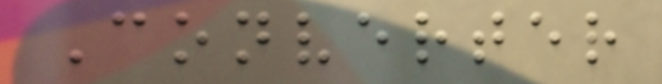Converter
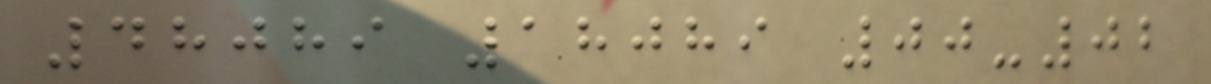48089 18089 00-02
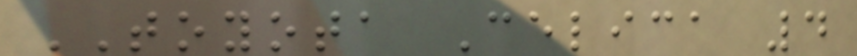TOYOTA Celica 4
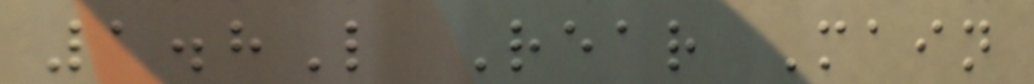1.8L Rear Main
